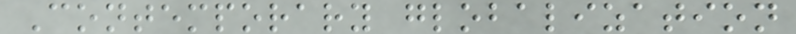Contemporary globalization
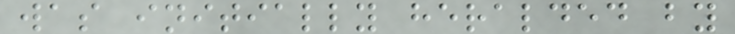was initially heralded by
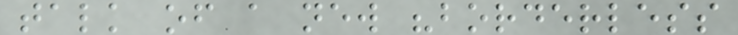talk of a new "borderless
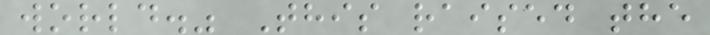world." This raised the
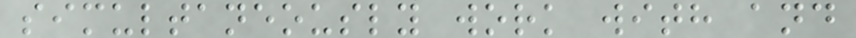simultaneously work with and
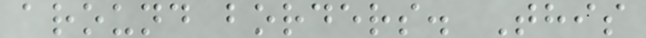around borders. This
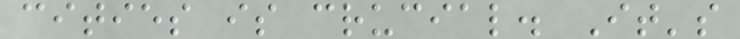cities is crucial. It's
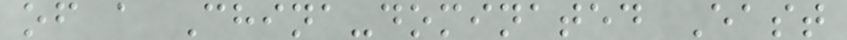of a China-dominated East
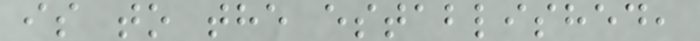is to the established,
